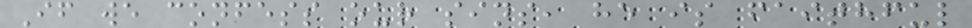If we confess our sins, he is faithful
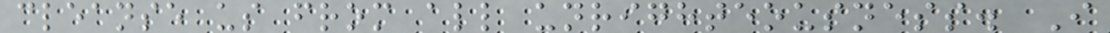cleanse us from all unrighteousness. I
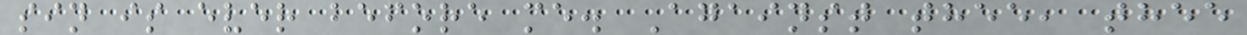sin is ever before me. Against thee, thee
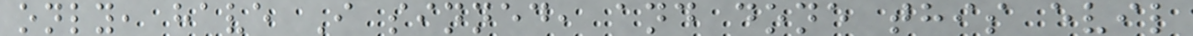only, have I sinned, and done this evil
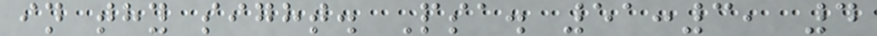in thy sight. Psa. 51:3, 4
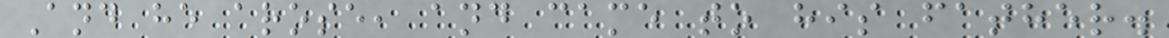And he arose, and came to his father.
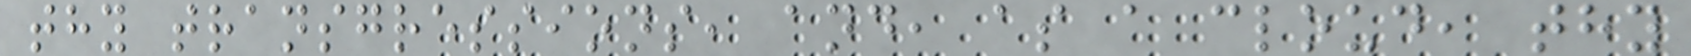thy transgressions, and, as a cloud, thy
